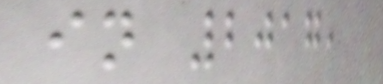in 2017,
